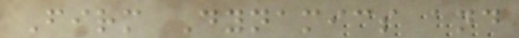Firm Dynamics and
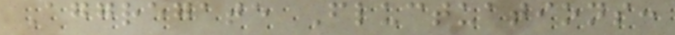Aggregate Fluctuations:
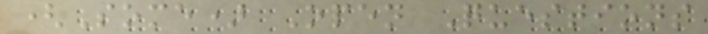(Some) Open Questions
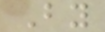By
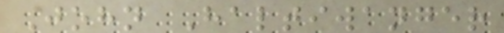John Haltiwanger
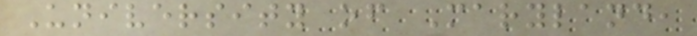University of Maryland,
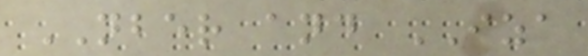NBER and IZA
